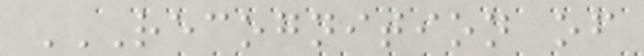RECOGNITION OF
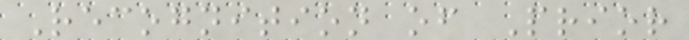Recognition of Prior
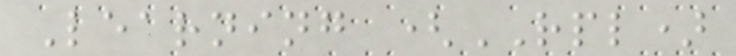Learning (RPL)
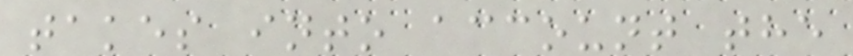takes into account the
